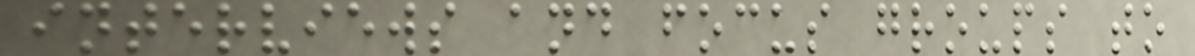interviews and focus groups to
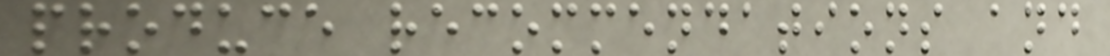produce recommendations and
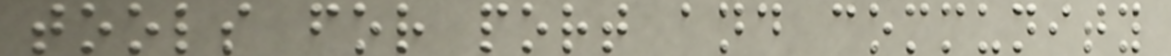tools for port and community
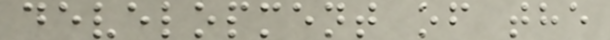development of the
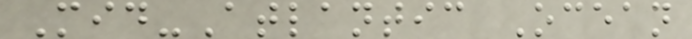Mid-Atlantic Ocean
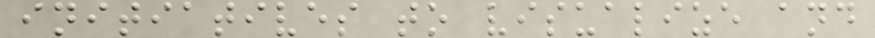initiatives to visualize and
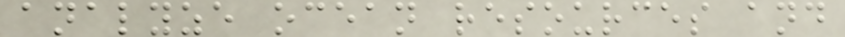analyze ocean resources and
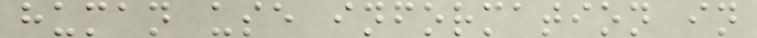human use information in
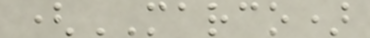(MARCO)
